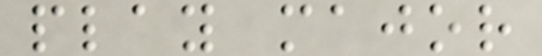play major
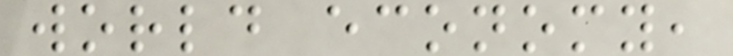world economy,
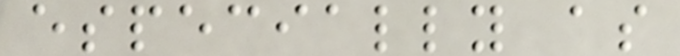especially as
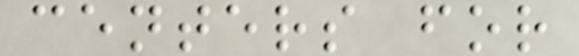centers for
